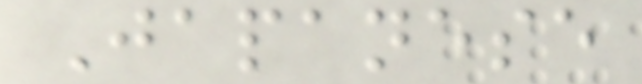Japanese
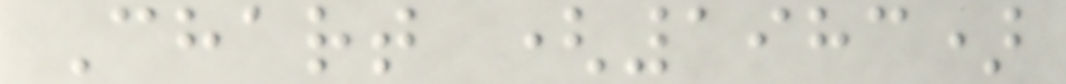Chart (1983)
